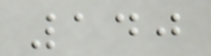140
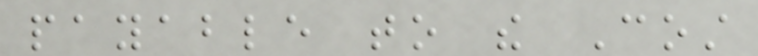payable to the Cost
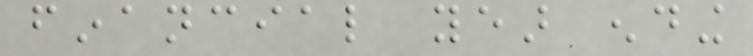financial year ending
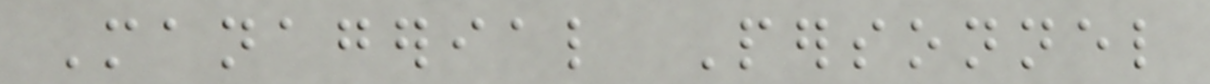Managerial Personnel
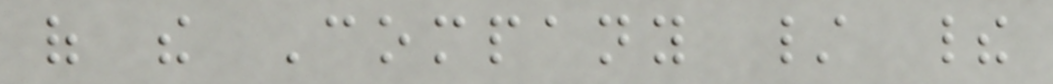of the Company / their
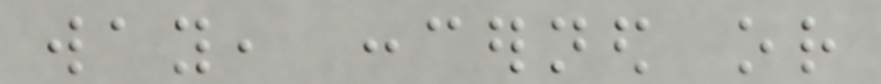way, concerned or
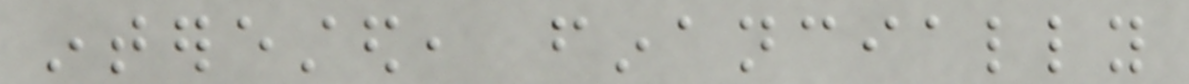interested, financially
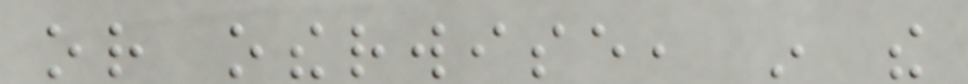or otherwise, in the
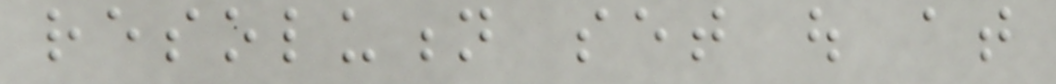resolution set out at
